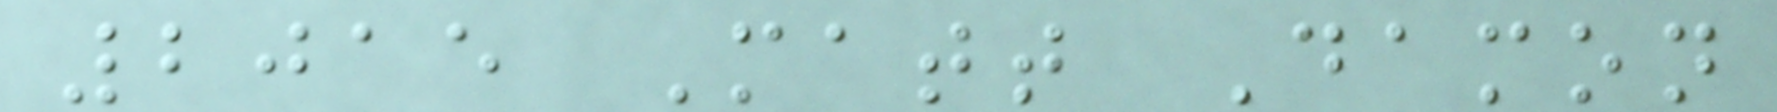2015 Matt Damon
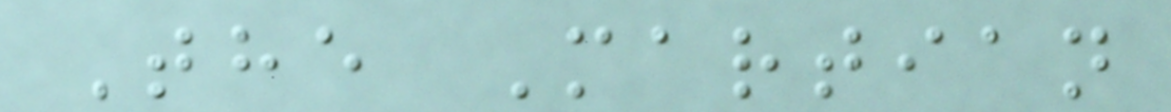The Martian
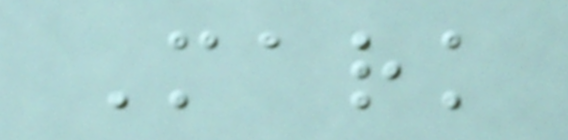Mark
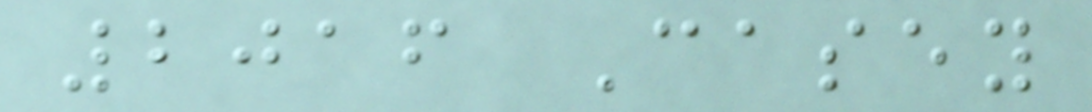2016 Casey
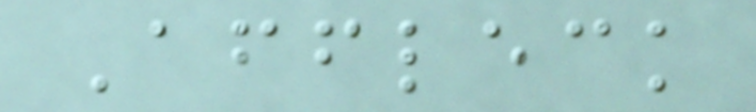Affleck
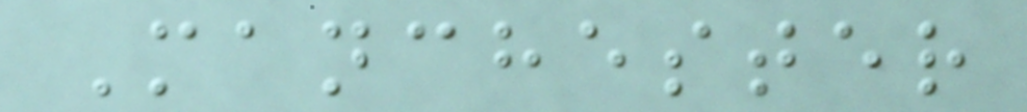Manchester
